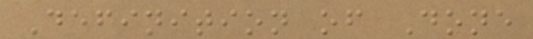Definition of Done
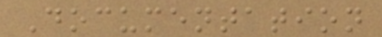Documentation
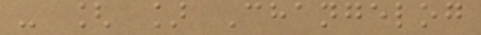- [ ] Changelog
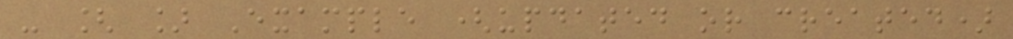- [ ] Example (updated or created)
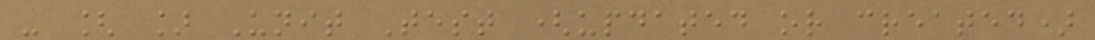- [ ] Unit Test (updated or created)
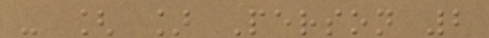- [ ] Person 2
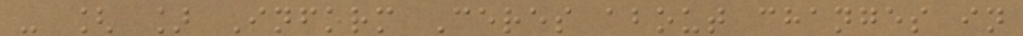- [ ] Inform Ceres about changes in
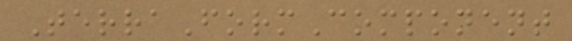TerraFormComponent
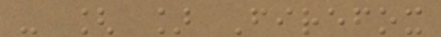- [ ] Firefox
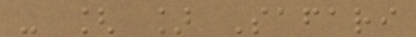- [ ] Safari
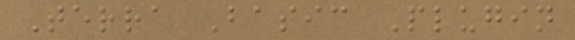Terra Basic Plugin
